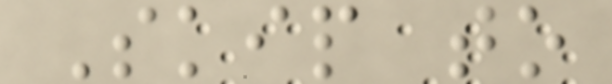Skip to
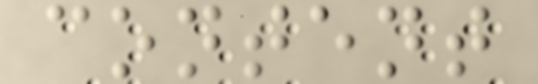content
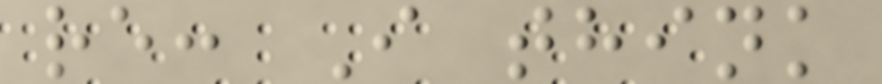re: I think
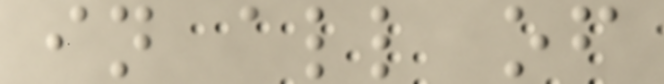in all of
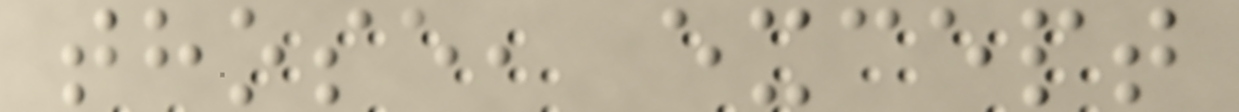those, except
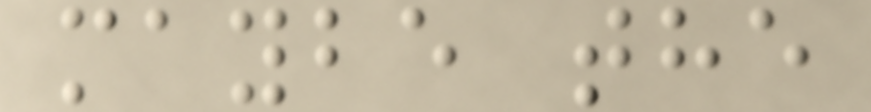maybe the
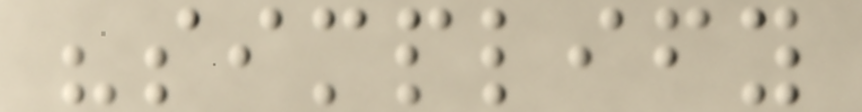"simplify
